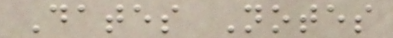Dates Notes
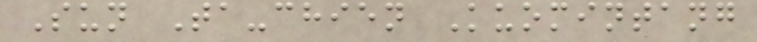Sun Ta-chien Kuomintang
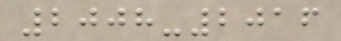2008-2016
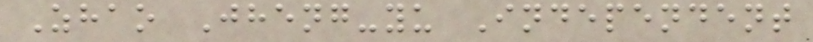Zhao Jheng-yu Independent
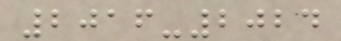2016-2024
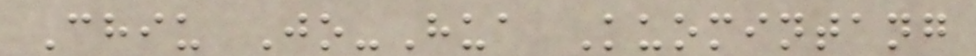Chiu Jo-Hua Kuomintang
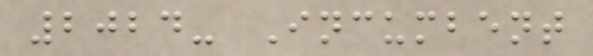2024- Incumbent
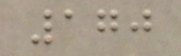170
